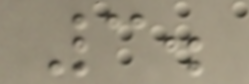3.
